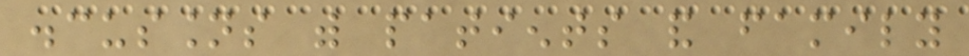discussions with patients and family
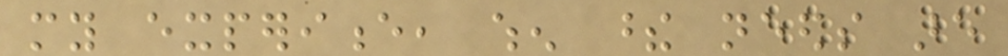my experience, when these needs are
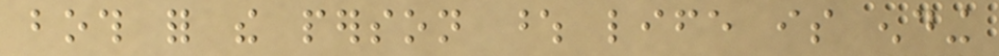both for the person whose life is ending
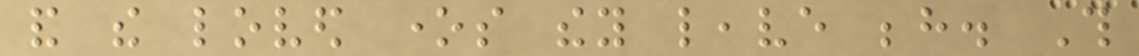and the loved ones they leave behind. This
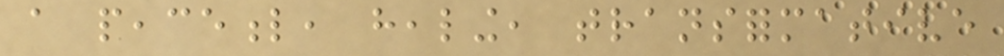a peaceful, healing, transformative
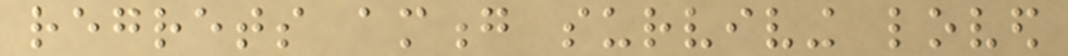regrets among surviving loved
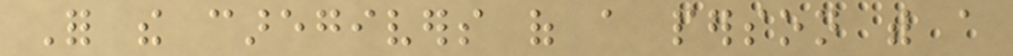For the caregivers of a person with a
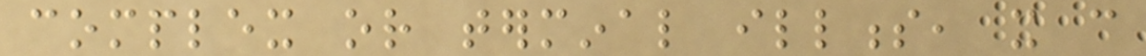complex or terminal illness, it can
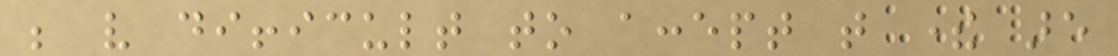be very difficult to accept that there are
